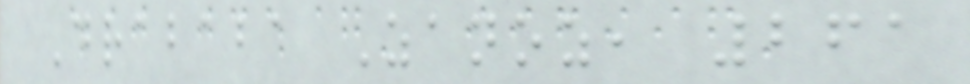Drababa Zanoz, 261
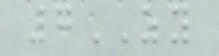7ZY
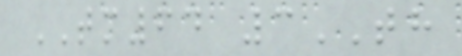TM64 3TH
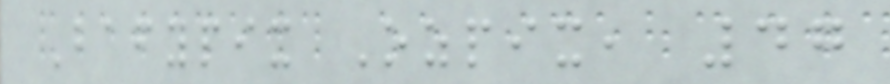Bafypix Ozpix, 47
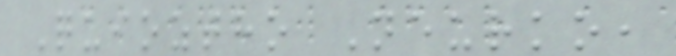Quioztho Neurko,
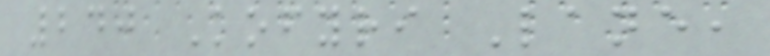240 Kofyri Lane,
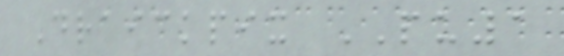Draickpix PU1
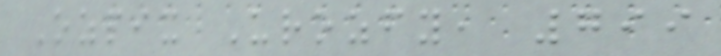Ozpix Urozfy, 799
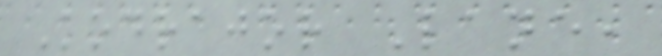Kodrajor Lane,
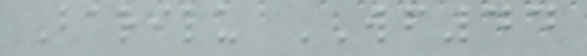Barilu WF44
